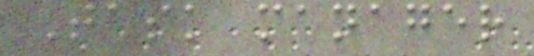Task manager
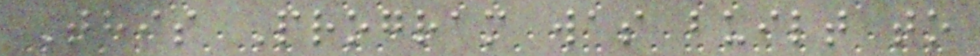This Program was built to
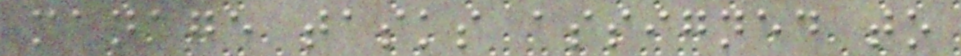manage tasks assigned to
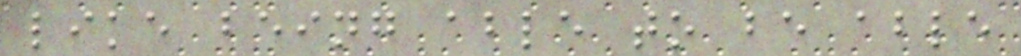like being able to be able
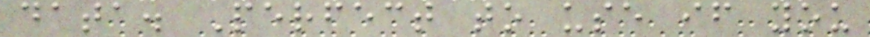data. Perfect to use if you
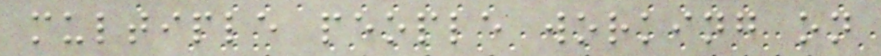multiple people working on
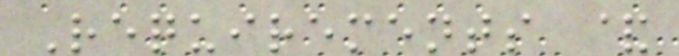Requirements &
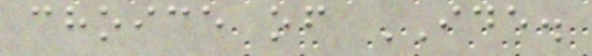choice of IDE.
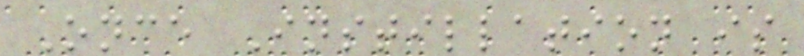Once Instillation is
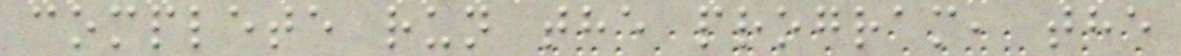complete run the program, the
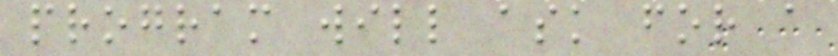program will ask for a
